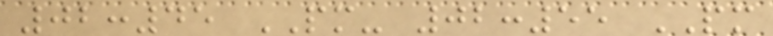02:45 PM- 02:55 PM
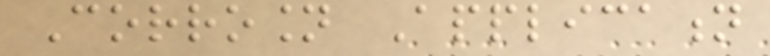Corrosion Application
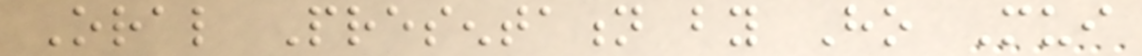Oral Presentation by Ho Mui
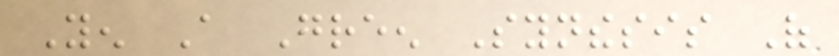Yen A Green Synthesis Of
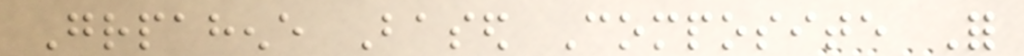Grpahene Based Composite For
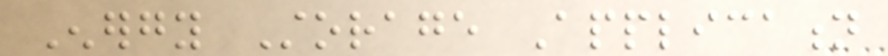Energy Storage Application
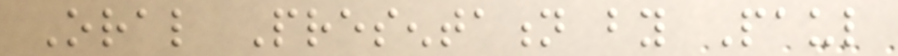Oral Presentation by Paul
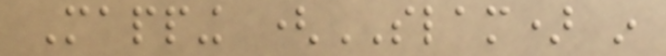Mapping (SLAM) in
